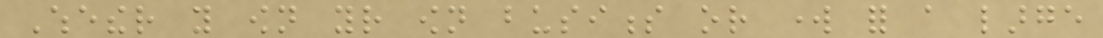Whether you own your own business or work for a large
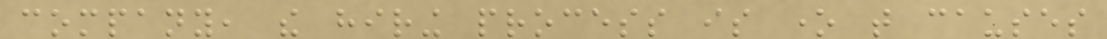company, the hiring process is one that causes
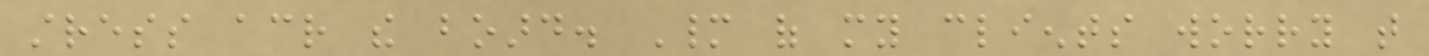stress across the board. Many of my clients worry that
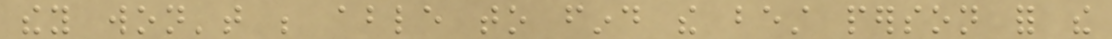they won't be able to find the best person for the
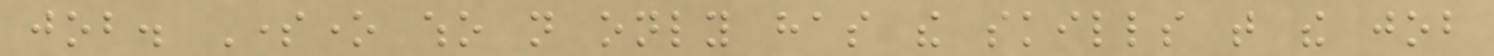job. Someone who not only has the skills that the job
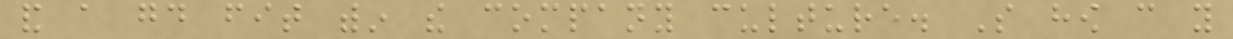and a good fit within the company culture. So how can you
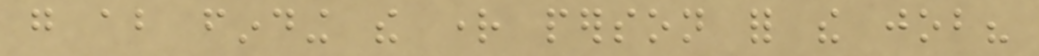go about finding the right person for the job?
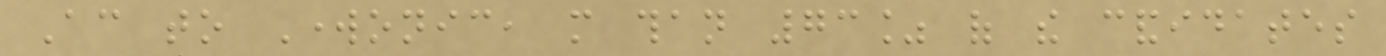According to Workonic, more than 73% of the candidates
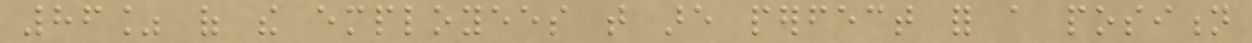86% of the employees that are perfect for a position
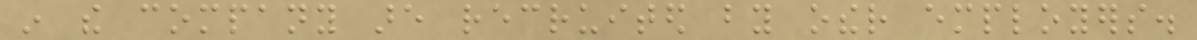in the company are recruited by other employers.
